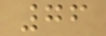76
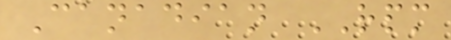Canadian RPM
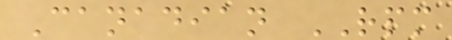Canadian RPM
